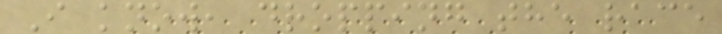I know, dropping the race
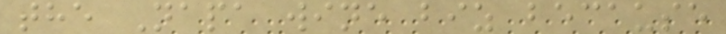the Napa wine biz because
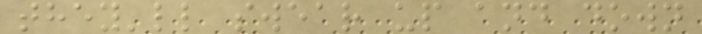they'll swear up and down
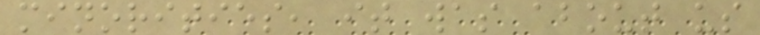minorities, it was about us
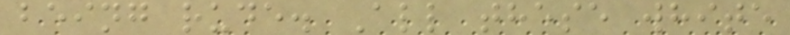being rude. All these white
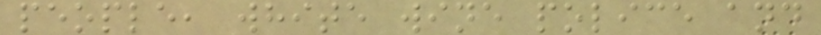people, white wine police and
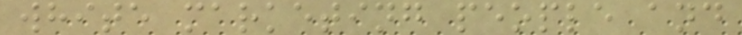white marketing people and
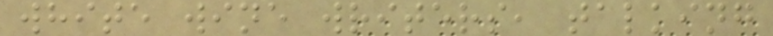white wine writers, talking
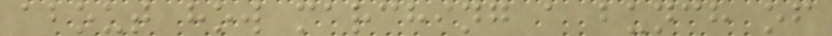about how marching a bunch of
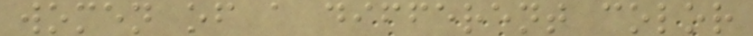women of a different color
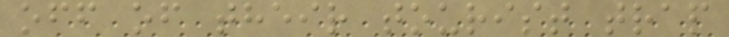off of their tourist trap
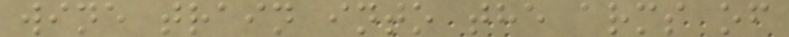wine train into the arms of
